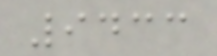9433
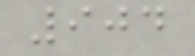904
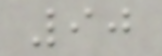90
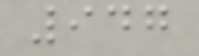947
